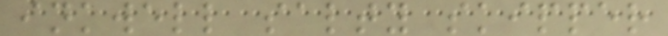inkwell salty skipper
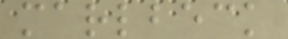marlbeck
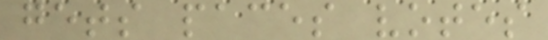gets paces votes
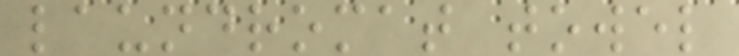laundromat towel
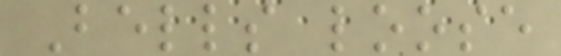Bells loose
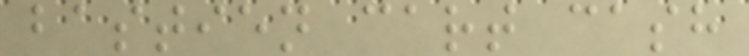bastien cart cash
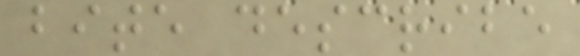bite describe
